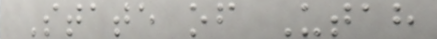State of Utah
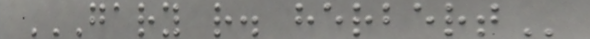GARY R. HERBERT
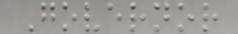Governor
